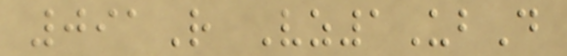091R Vz1UbD
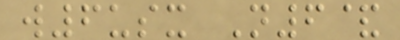w6usx N6&
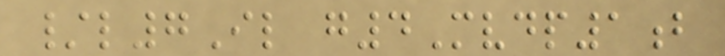/l7Il g4Mvdp1b
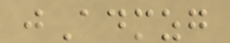jAdmzg
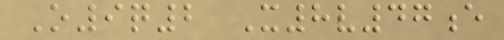O9q2 X8v47e
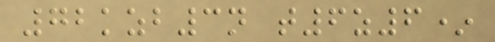72kzb3n t6z6*
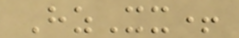HzXx+
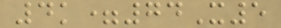4k=74X5
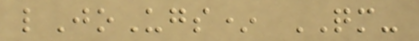lJoUgs* QM-
